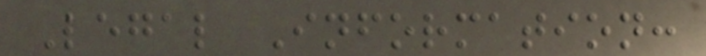Legal Information:
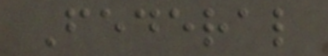Federal
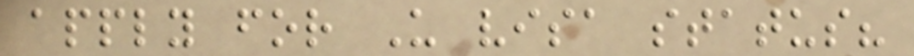apply for U visa status?
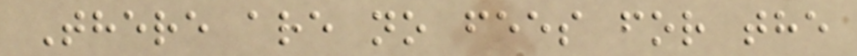There are no fees for the
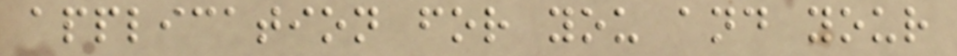application for you and your
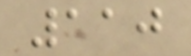110
